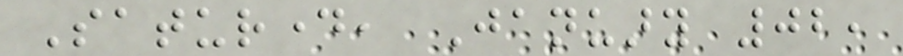Saturday, January 02,
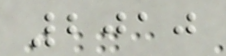2010
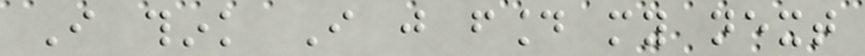I think I just found my next
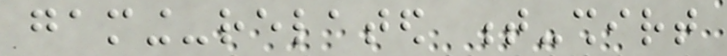gaming-related t-shirt
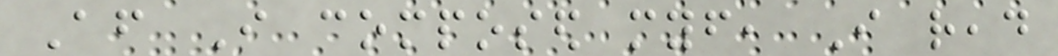After I composed myself, I read
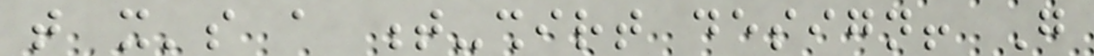that it's a t-shirt design! Go
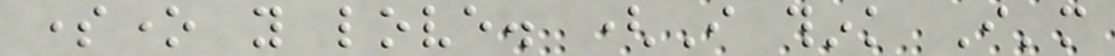someone you love. (I think I'm
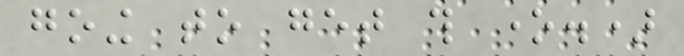going to get this one.)
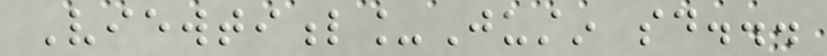Viewtiful_Justin said...
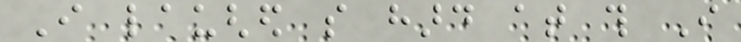I laughed so hard at this I
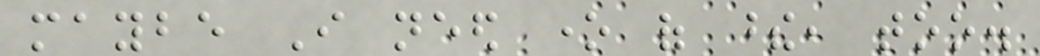maybe I need one of these, too.
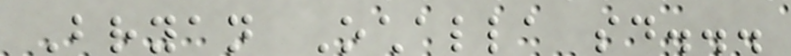Bryan Ochalla said...
